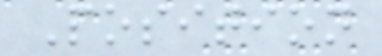Position
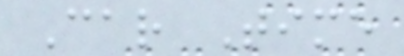Car Time
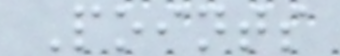Points
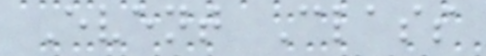Event Class
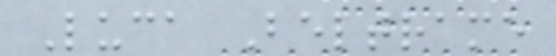Luca Beltrame
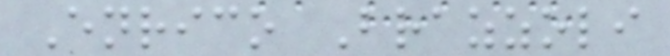Enrico Brazzoli
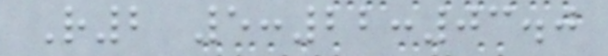R2 5:22:03.0
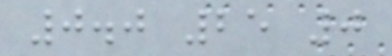0.0 25 0
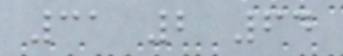31 2 64
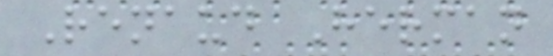Renaud Herman
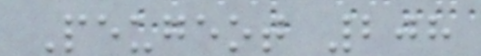Peugeot 208
